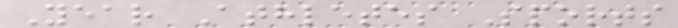Year Athletes Sports
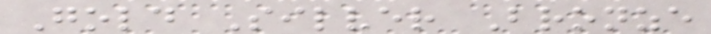Gold Silver Bronze
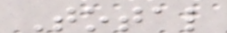Total
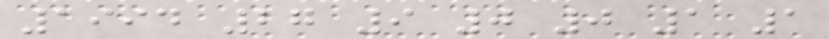1994 27 9 0 0 1 1
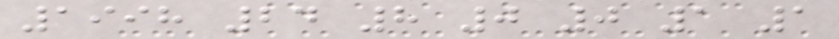1998 24 8 0 0 1 1
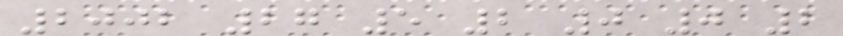2002 27 5 2 0 0 2
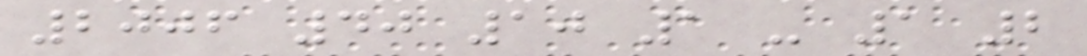2006 40 10 1 - 1 2
